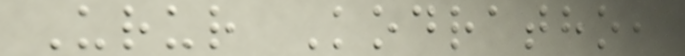Urur Kodratho,
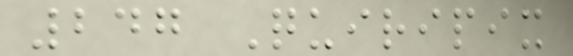247 Quiripix
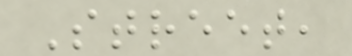Street,
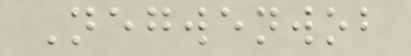Negwenwob
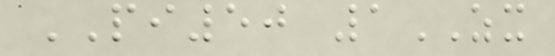PI50 1ZX
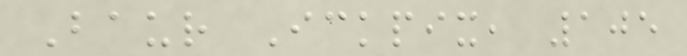Baur Ickpix, 105
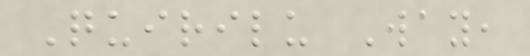Quirilu Way,
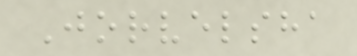Jorvelsha
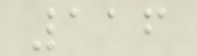116
